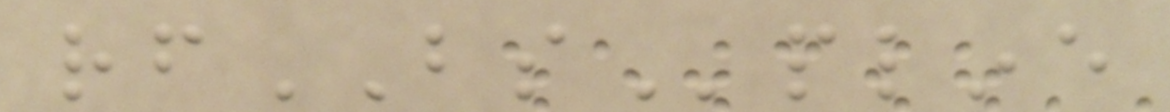rfBSpline
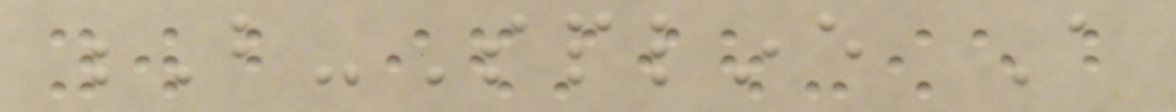B-Spline A
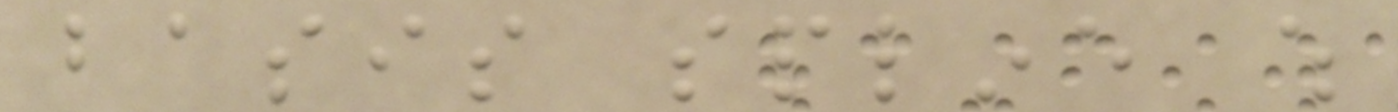basis spline which
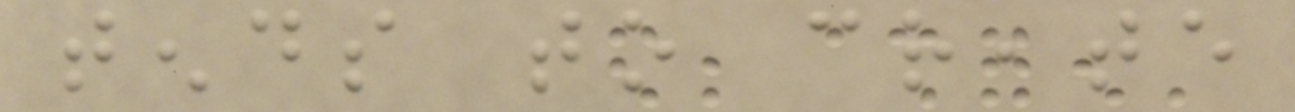tends to create
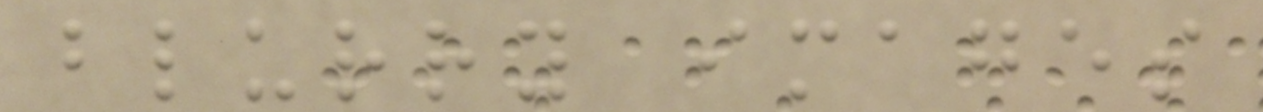blurry images
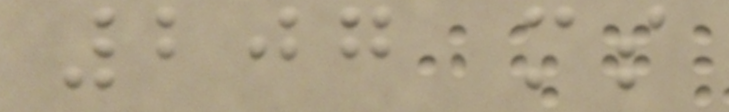207 ms
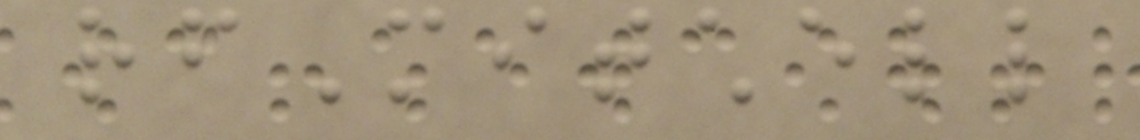rfMitchell
